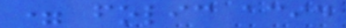= folic acid
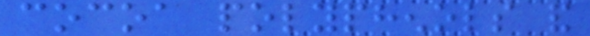cocoa polyphenols and
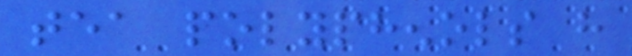tea polyphenols have
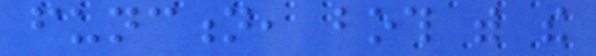function, both with the
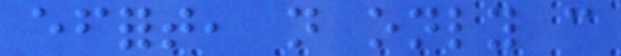effort, not only can
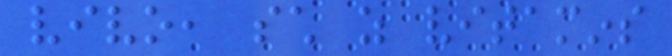vivo, such as vitamins
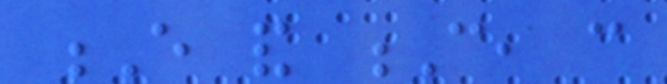E and C, can
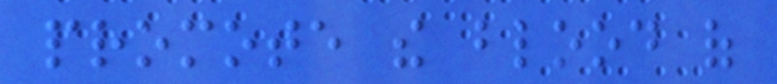promote the blood of
